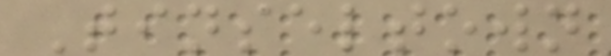Tinseltown
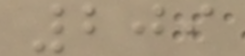209
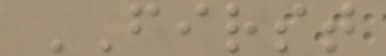FIRST
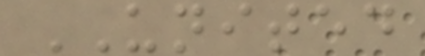UNITED
